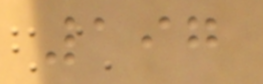197
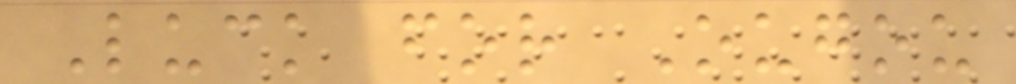Luck for Ougou
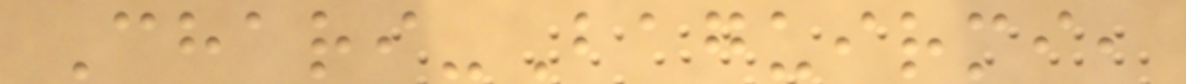Chari-Baguirmi,
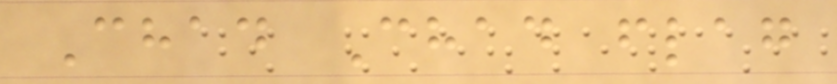Chad Chad flag
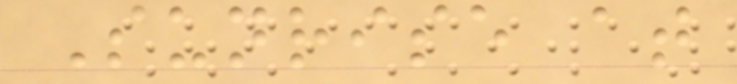Sunrise at
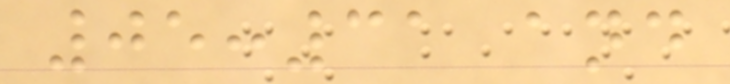05:31 and
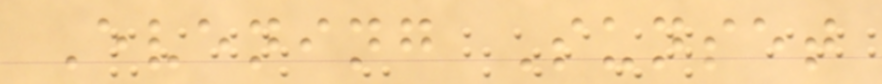Evening Sunset
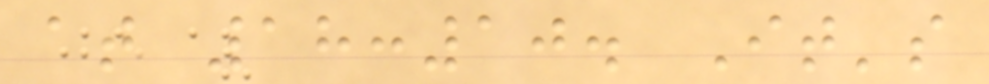at 18:10. It's
